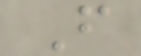F
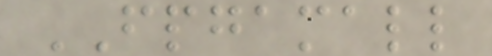FPGAMALL
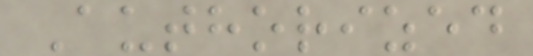Authorized
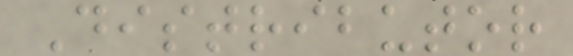Distributor
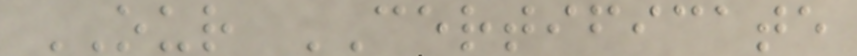OUR CERTIFICATE
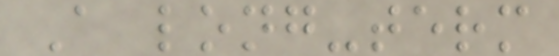A long-term
